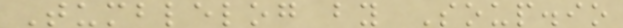Tumblelog by Soup.io
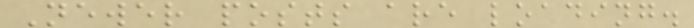Newer posts are loading.
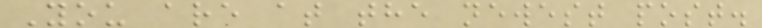You are at the newest post.
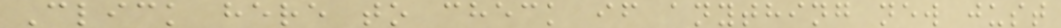Click here to check if anything new just
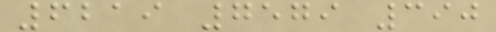6219 7579 390
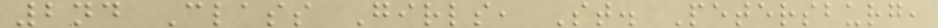2nd Class Girls, St. Petersburg,
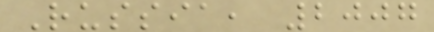Russia, 2007
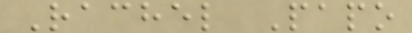Rachel Papo
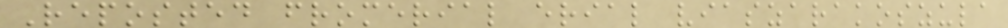Reposted fromerial erial viaszarakoszula
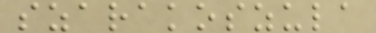szarakoszula
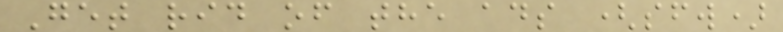Get rid of the ads (sfw)
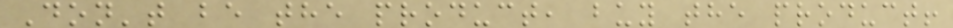Don't be the product, buy the product!
